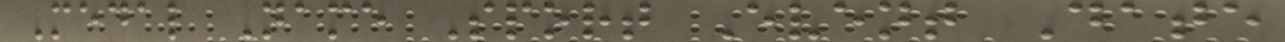Medal Name Sport Event Date
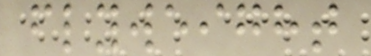flyweight
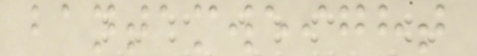bantamweight
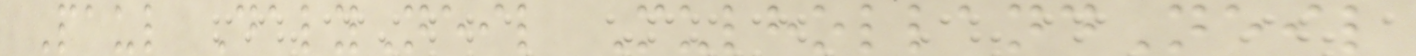Paul DalyNeil MulhollandNeil
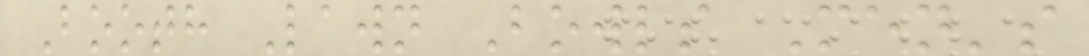Booth Lawn Bowls Men's
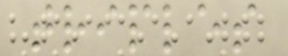triples
